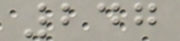247
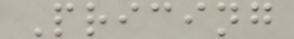Pricing
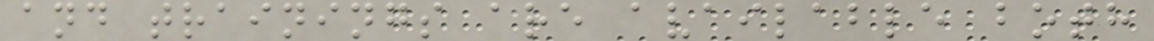and trainings are available both
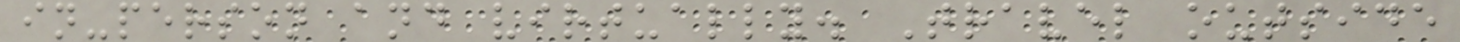in-person and virtually. Travel outside
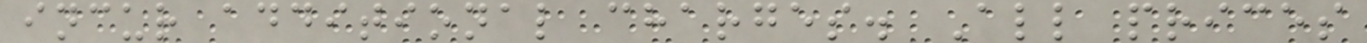incur additional charges. All prices
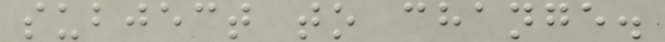subject to change.
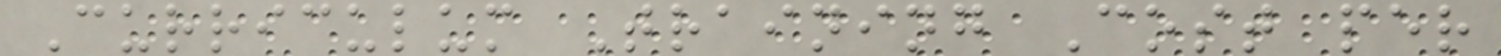Curriculum Training Cost per
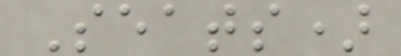Seats)
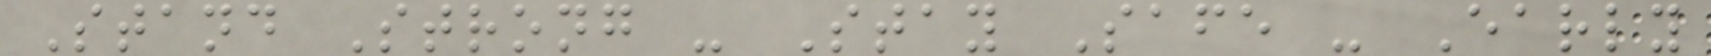Stand Strong - Stay Safe - Early
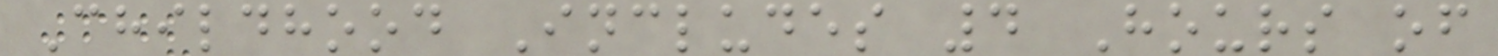Childhood Includes 4 Hours of
